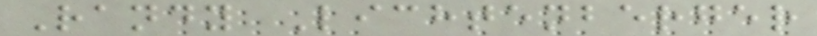Randy Lichtenberger
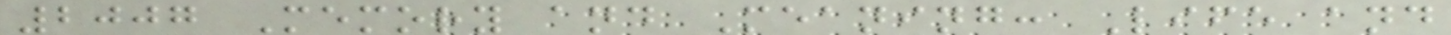2007 Memory and Meaning: Life and
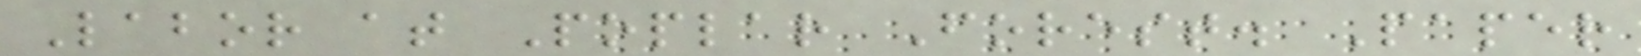Labor at Poplar Forest. Paper
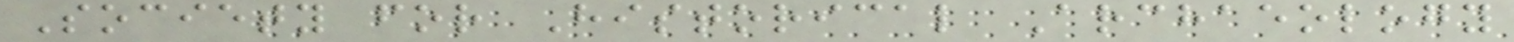Society for Historical Archaeology
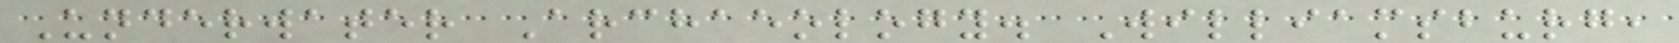Underwater Archaeology. Williamsburg,
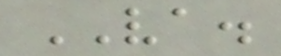VA.
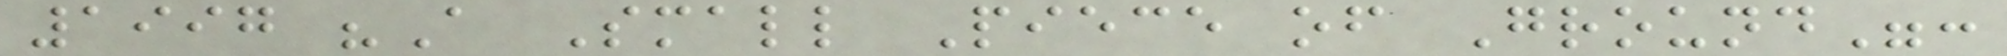1997 "A Small Piece of Ground":
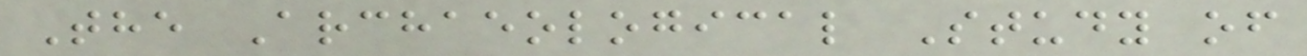The Archaeological Study of
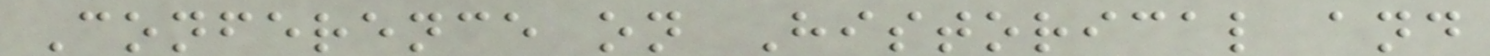Conference on Historical and
